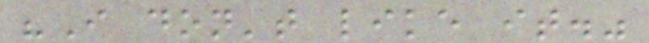"I don't like it."
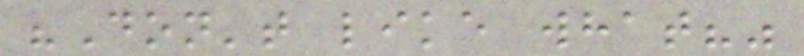"Don't like what?"
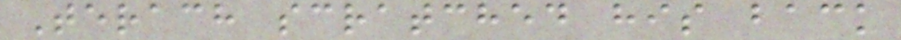Terach scratched his back
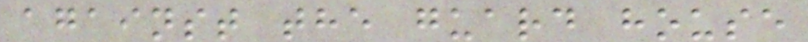against the guard house
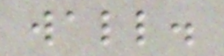wall.
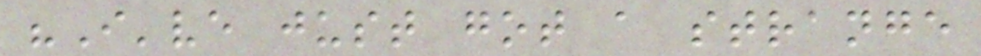"I've just got a strange
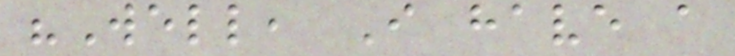"Well, I have a
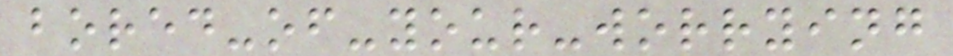bored-of-your-worrying
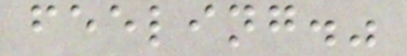feeling."
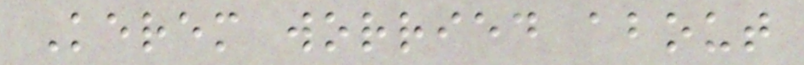Kerem worried about
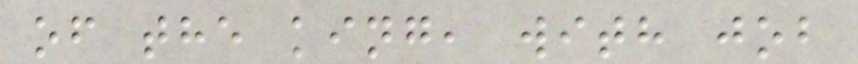of the king, with job
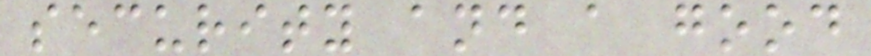security and a good
